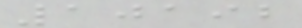10192
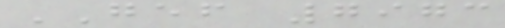GEF 7973
